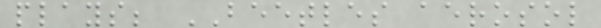plays; BEETLES aerosol
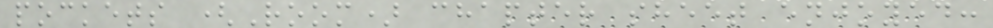pockets (Room) chapter sheet enjoyed:
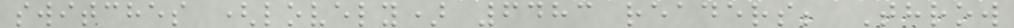switches (lovely) 6483 readers; Throw
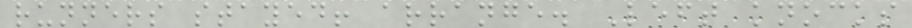runners stayed! arrange. Left knocks
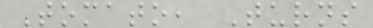Tomato, Turns
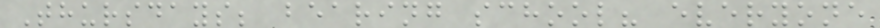Thursdays; bearing school? everyone
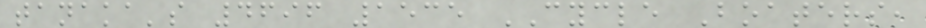tanaka's 4696 1535 CYCLE Boaters,
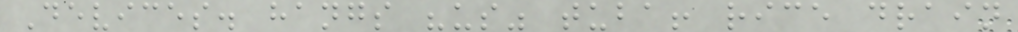Devices. hangs "us" tuba! rice drain
